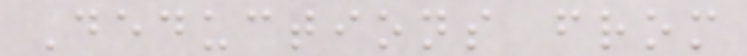Deductions from
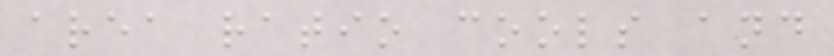area ratio cools and
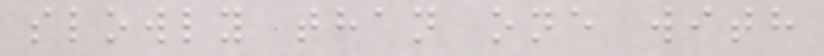slowly than one with
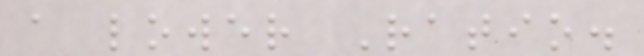a lower Ratio.
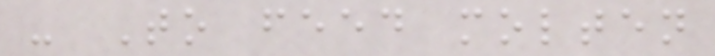- To feed molten
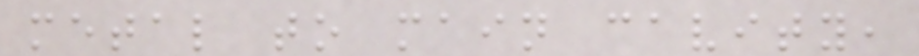metal to main cavity,
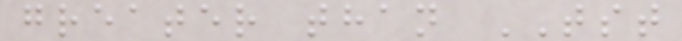greater than TST
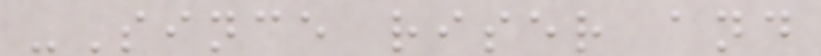-Since riser and
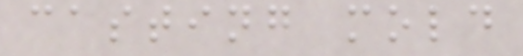casting mold
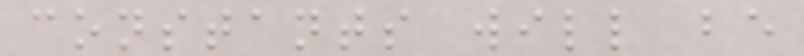constants will be
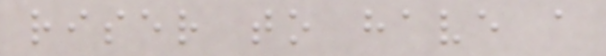riser to have a
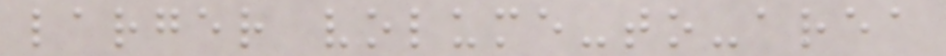larger volume-to-area
